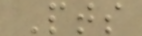Pts
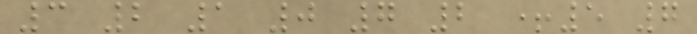3 2 1 0 7 2 +5 7
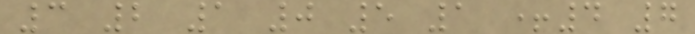3 2 1 0 5 1 +4 7
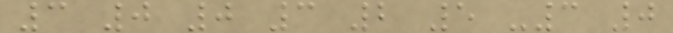3 0 0 3 2 5 -3 0
